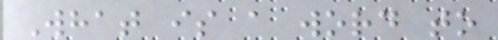What is a word to
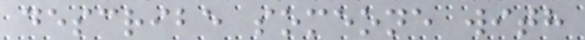describe someone with
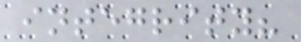integrity?
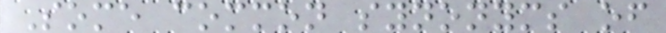Some common synonyms of
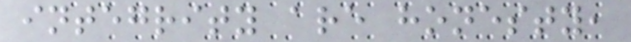integrity are honesty,
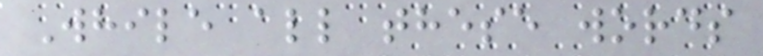While all these words
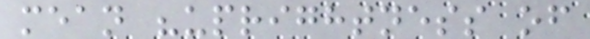mean "uprightness of
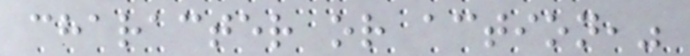character or action,"
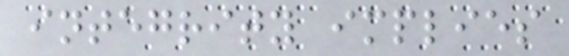integrity implies
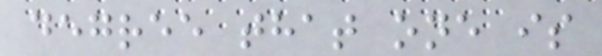degree that one is
